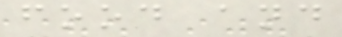food and
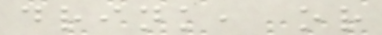drink, or
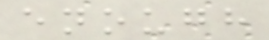enough
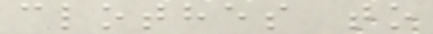clothes to
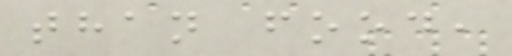than food,
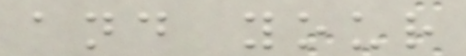and your
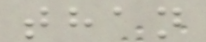than
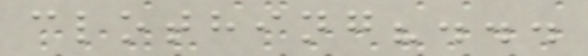clothing?...
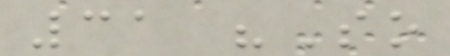31 "So
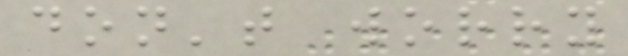don't worry
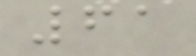61
